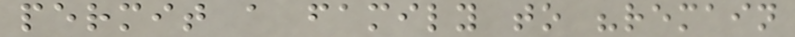permit a family to "remain
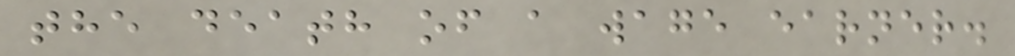the death of a wage earner.
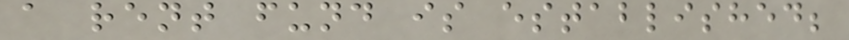a rent fund is established;
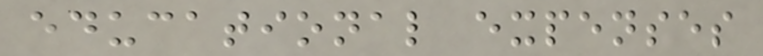educational expenses
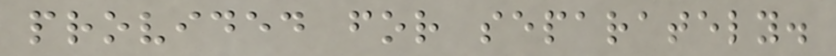provided for separately.
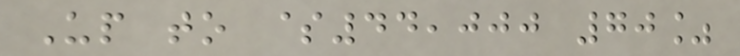Up to $44,000 70%
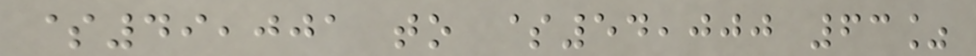$49,001 to $54,000 63%
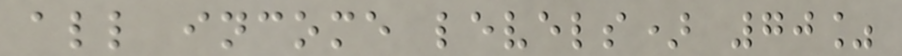all income levels) 70%
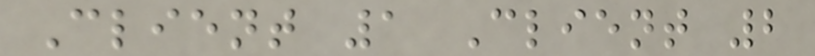Client 1 Client 2
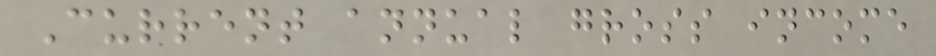Current annual gross income
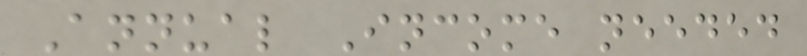Annual Income needed
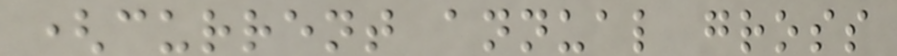(current annual gross
